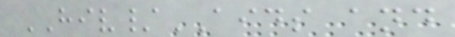HIV/AIDS and
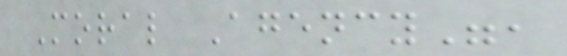Moral Agency",
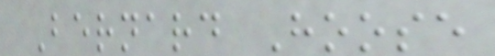Bernard Hoose
